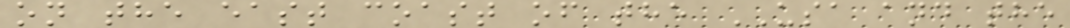on the east coast of the USA and the
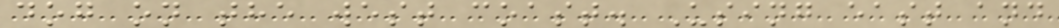dog on the west coast. Using east and
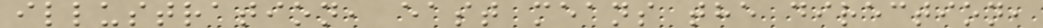illustration, east means the direction,
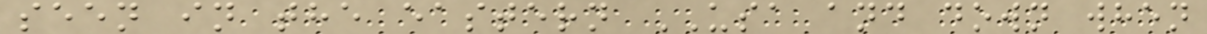seen in the eastern USA and down when
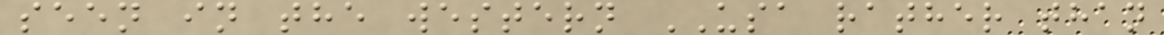seen in the western USA rather than
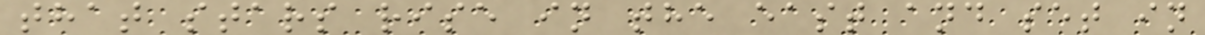that stars rise in the east and set in
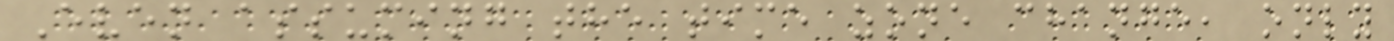Even assuming the time zone change, only
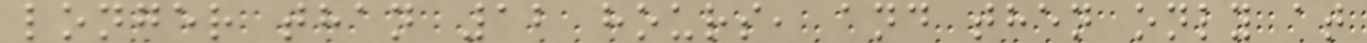longer than 12 hours, and then only at
